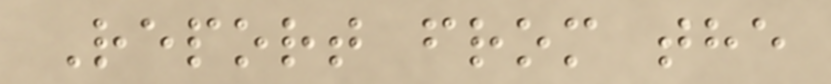Report from the
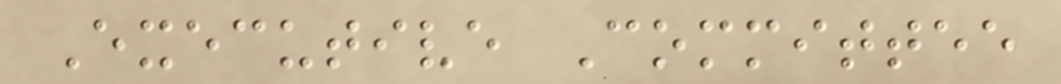Executive Committee
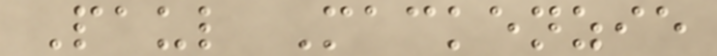Paul Mackenzie
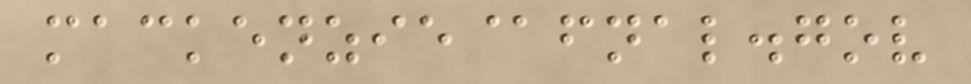mackenzie@fnal.gov
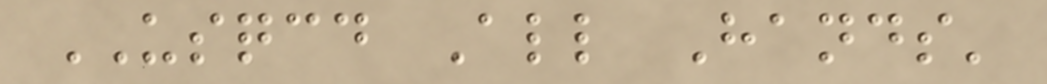USQCD All Hands'
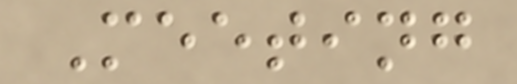Meeting
